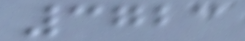3723
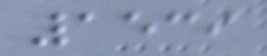1539
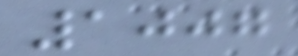1007
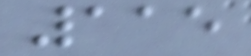115
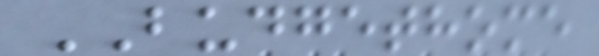BUDGETHOME
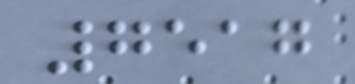7517
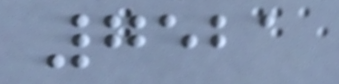7521
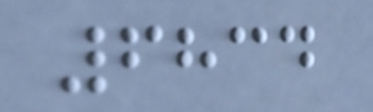6834
